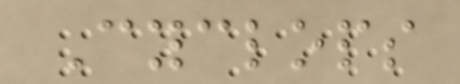Cyclops
